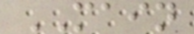MAIN
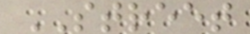STREET
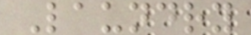Laundry
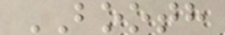BOOTH
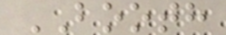BOOTH
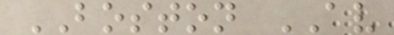BOSTON AV
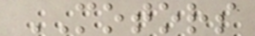MOTORS
